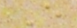E
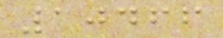10466
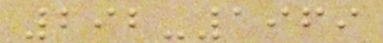292-1969
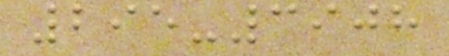295-3908
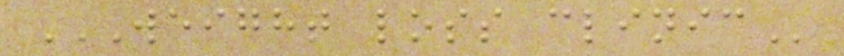WEIGHT LOSS CLINIC
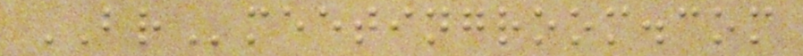BRmeetingroom.com
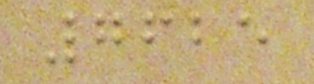7625
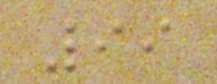99
